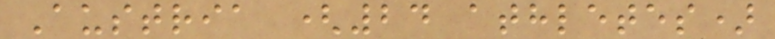Austria (24 athletes)
